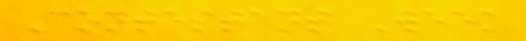Contestant Week
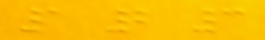1 2 3
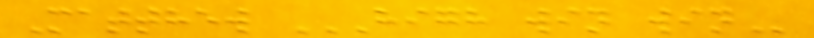Matthew HIGH WIN WIN
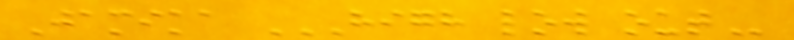Jamika HIGH LOW OUT
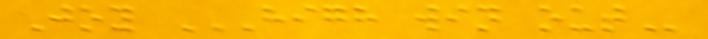Joy HIGH WIN OUT
